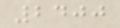2400
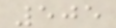505
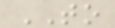TO
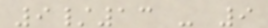9/13 - 9
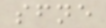sfne
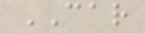CAR
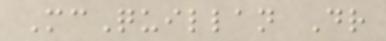McQuillan Dr
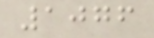1076
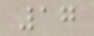17
